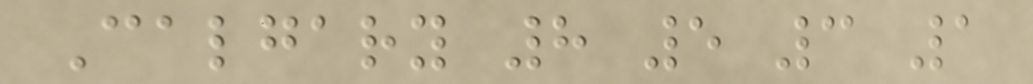Calgary 8 5 3 1
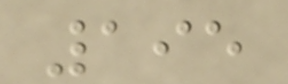195
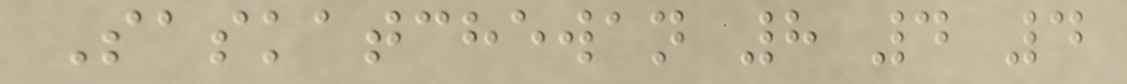Saskatchewan 8 4 4
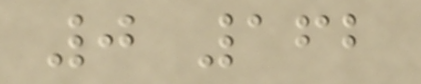0 162
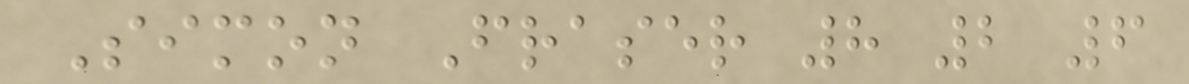Simon Fraser 8 2 6
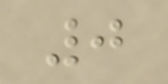0
